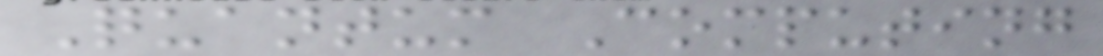Quantum Computing
